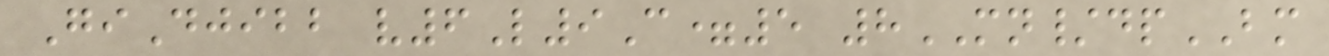GiDjibb v6L9C=5 8MN/dpBM
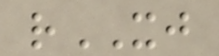rXJ
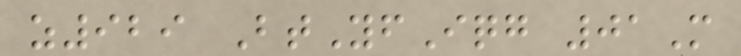z929 BtYfIqg 01M
